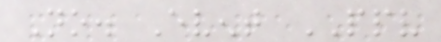No. Event PPV
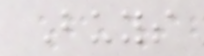Buys
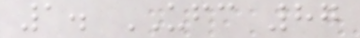1. UFC 87
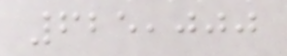625,000
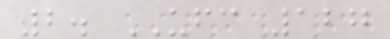2. UFC 127
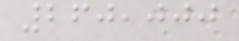260,000
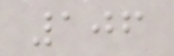106
